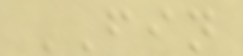FIN
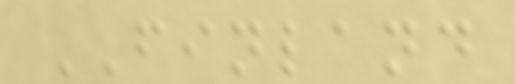FINLAND
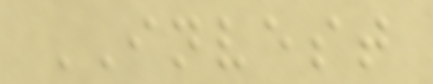INVEST
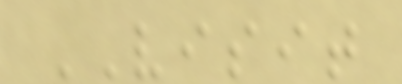VISIT
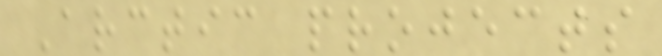Arctic projects
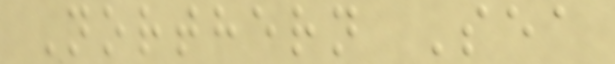Northern Sea
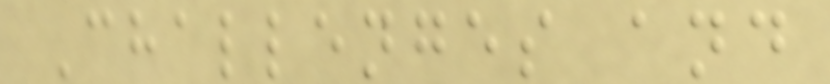Challenges and
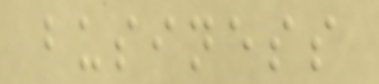business
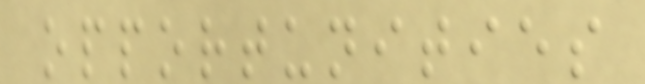opportunities
